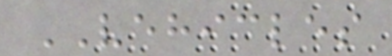VEHICLES
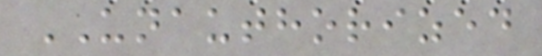UNAUTHORIZED
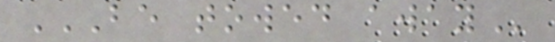BE TOWED AWAY
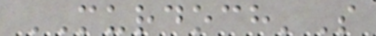MURDOCH'S
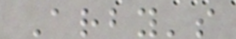Arby's
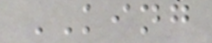KING
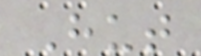Hut
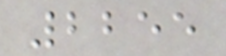2255
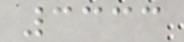3333
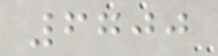6700
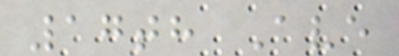17th Ave
